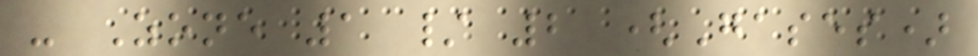- Zone 1 / 2 (Gases)
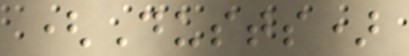(Dusts)
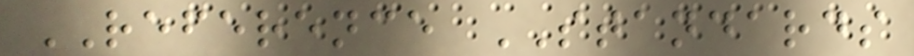REFERENCE STANDARDS
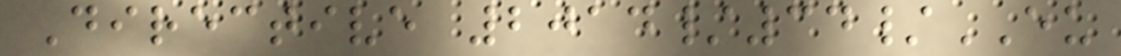Directive 2014/34/EU
